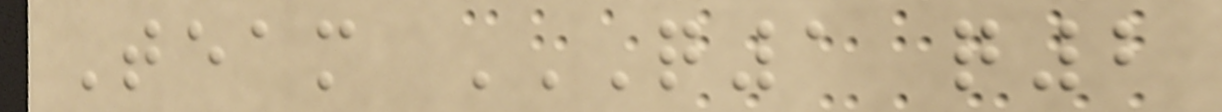Team Q1 Q2
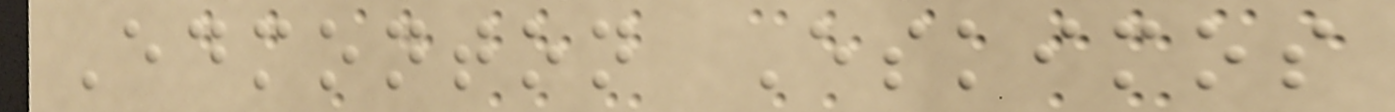Edmonton Eskimos
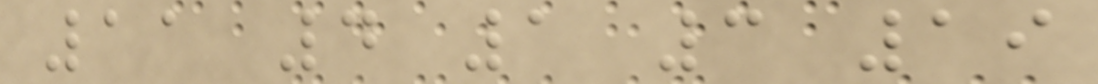11 4 1 3 19
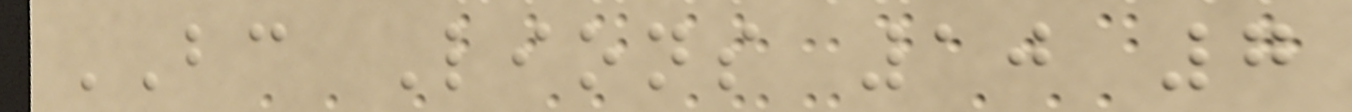BC Lions 10 7
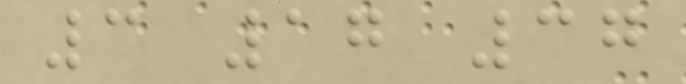3 17 37
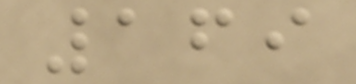169
